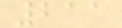211
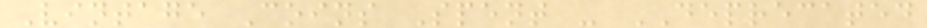Vintage Coins Spent - DEPRECATED
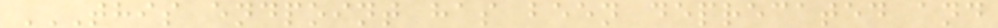THIS ENDPOINT HAS BEEN DEPRECATED AND
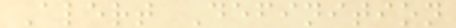Alert Definition
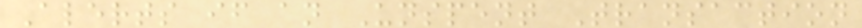Alerts if an Unspent Transaction
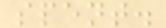spent.
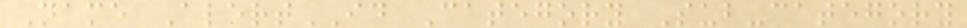Name AlertID Category Sub-category
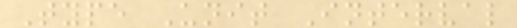Type Unit Interval
